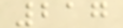217
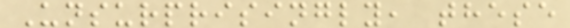Unsurprisingly, these
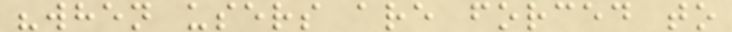"when users are forced to
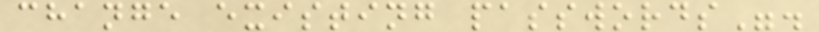change existing passwords".
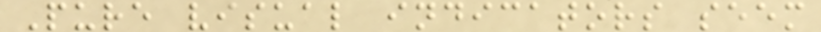Pure visual indicators seem
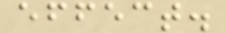effect.
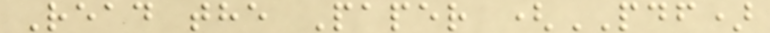Read the Paper (PDF)
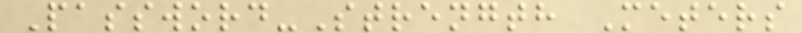Password-Strength Meters
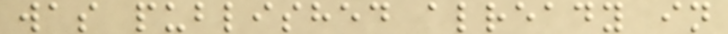was published already in
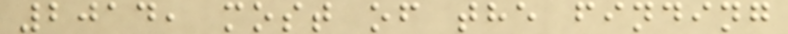2014, most of the finding
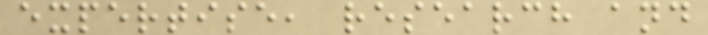expertise, research and
